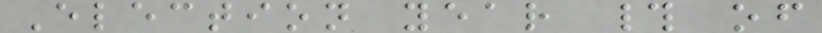Election year # of
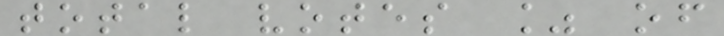total votes % of
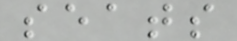seats
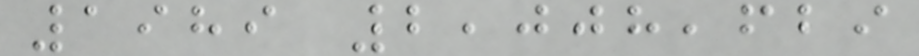1989 2,008,629
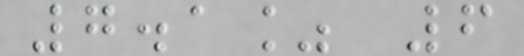7.1% 6
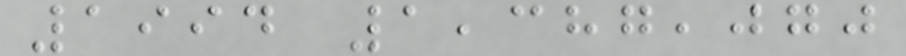1994 1,387,070
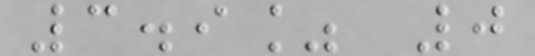3.9% 0
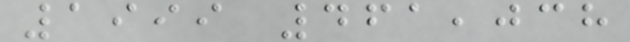1999 461,038
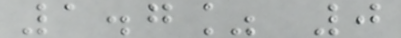1.7% 0
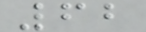62
